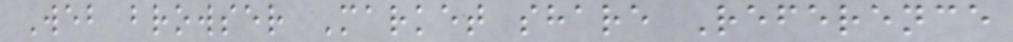Web browser Market share Reference
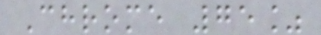Chrome 75%
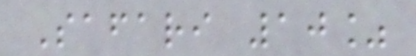Safari 10%
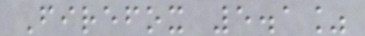Firefox 5.1%
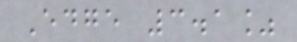Edge 3.1%
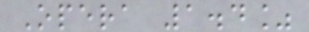Opera 1.4%
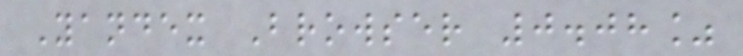Yandex Browser 0.08%
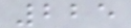225
